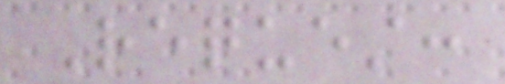Request:
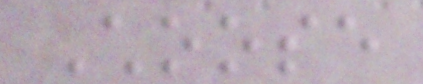Choose
